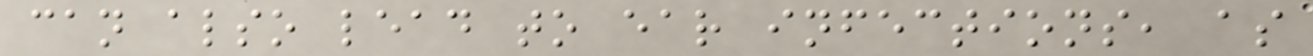can also lead to ear infections, as
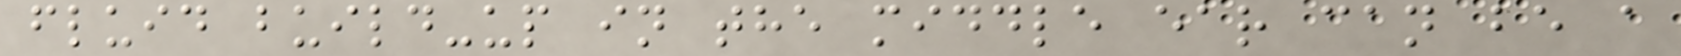fluid build-up in the middle ear can be a
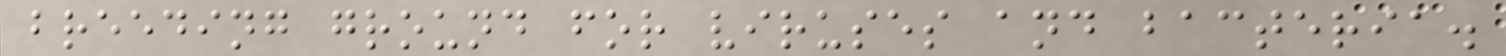breeding ground for viruses and bacteria.
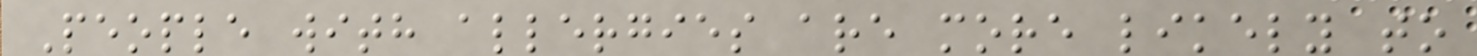People with allergies are more likely to
